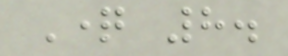Question 8.
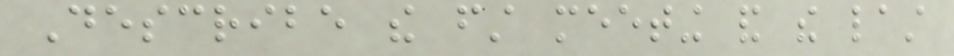Describe the first meeting and the last
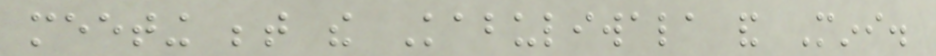meeting between the Kabuliwala and Mini.
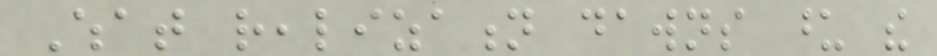What realization dawns upon the
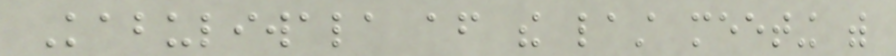Kabuliwala after the last meeting with
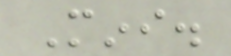Mini.
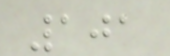101
